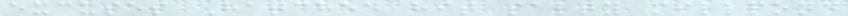excuses Hatched hit salty millpond
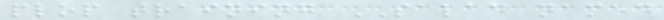plop training SALAD named
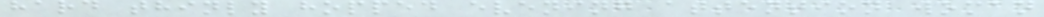hard thinly hopped evening attention woman
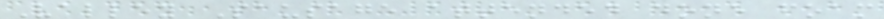Valley Sausage attended done foam
